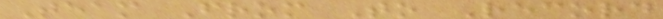Team From To Record
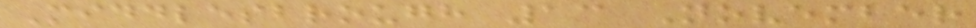Middlesbrough 13 November
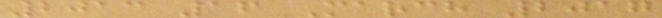2013 16 March 2017
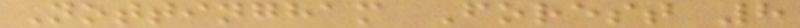Nottingham Forest 8
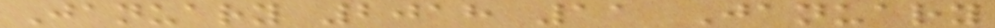January 2018 11 January
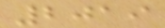2019
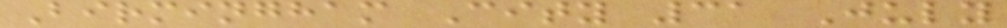Birmingham City 31 July
